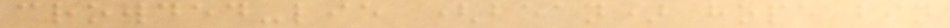crowded-lie (bean) hope bin
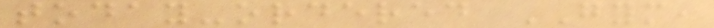today-ordered GYM,
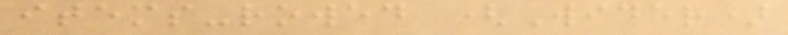items-rowed (Wider)
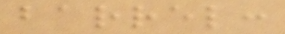barrel:
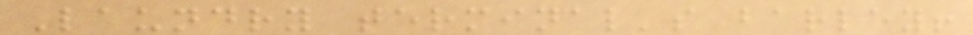Laundry terminal's barley!
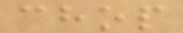chop
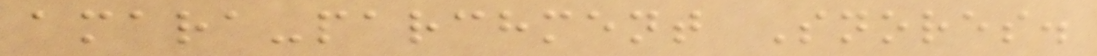amara-parchment Snores.
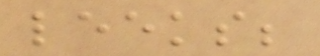leeks;
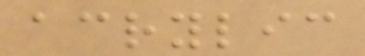acrylic
